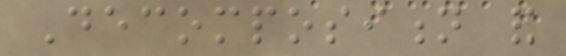Decomposition and
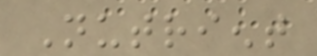Nutrient
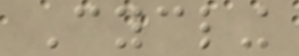Cycling
